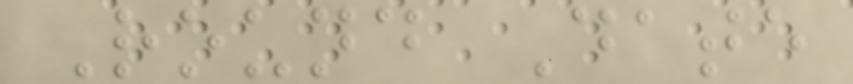Round Date
